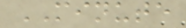MINUTE
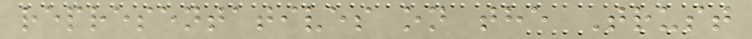representatives on the Trust
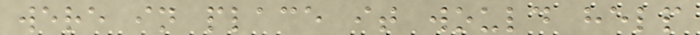were in place it would help
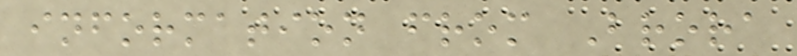information from Brora
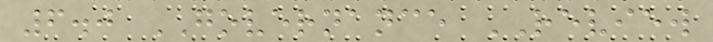6.0 GOVERNANCE REVIEW
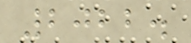2022.
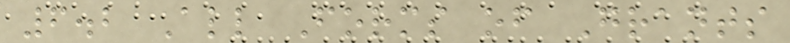6.2 All Forms of Grants
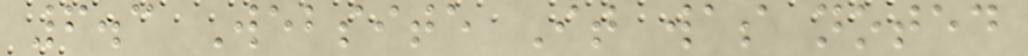6.3 Website It was noted
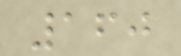160
